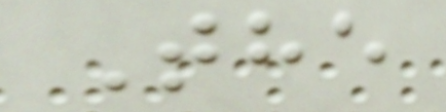The
